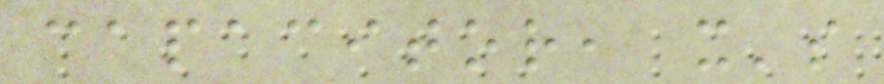capacitor, it's
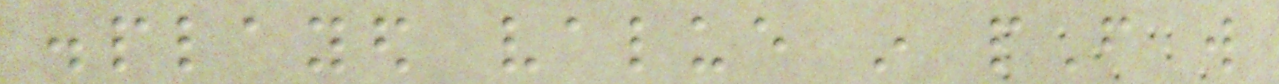displayed value in pF will
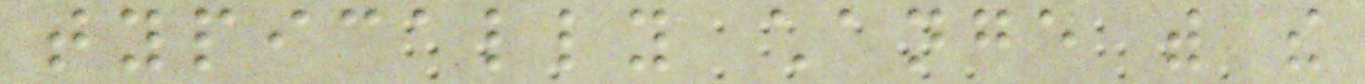typically change with the
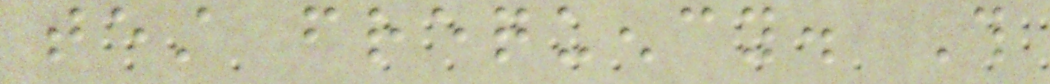test frequency. This
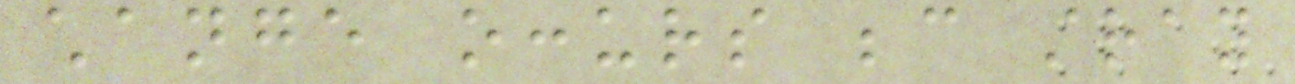change occurs because stray
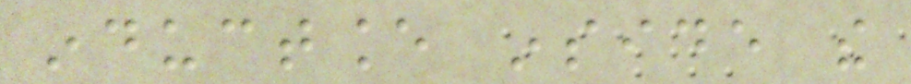inductance inside the
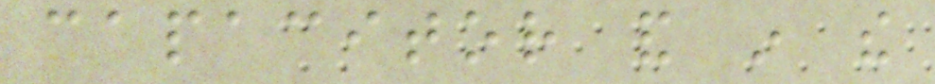capacitor and in the
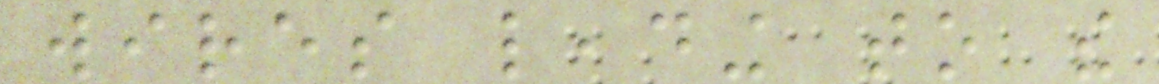wires leading to the
